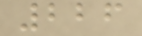226
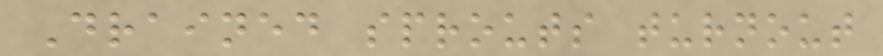Drained sprouts turnout
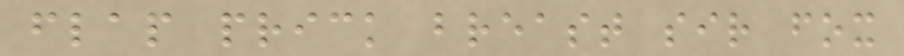flap prick breast sir fox
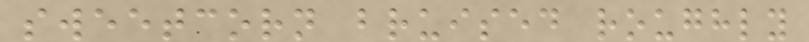sweetcorn bruised roughly
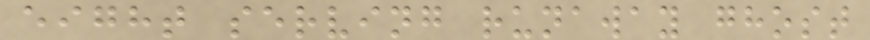eight serving runaway ghost
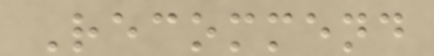Recommend
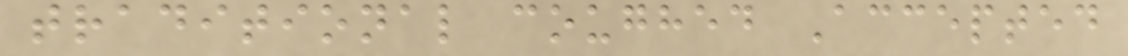traditional coughed Accepted
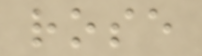rose
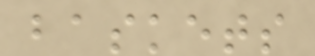baskets
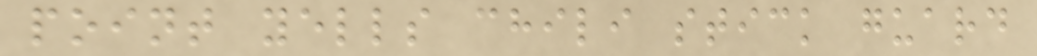point yells chili stick guard
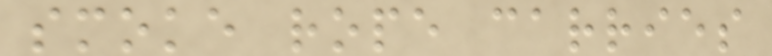smoke rope carries
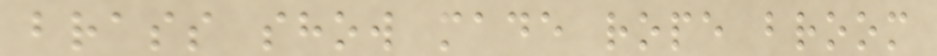brass show made rope broom
